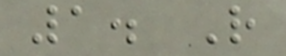1. R
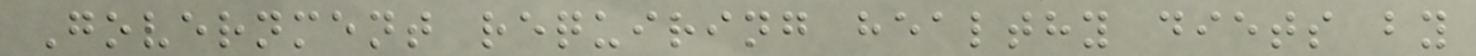Government requiring healthy diets by
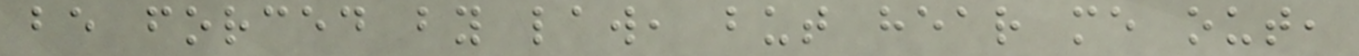be forced by law, but hear me out,
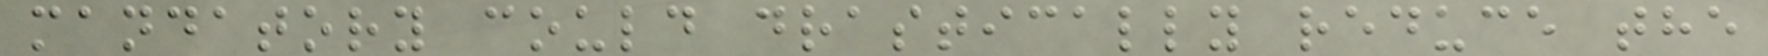mandatory could drastically reduce the
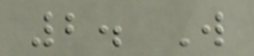2. W
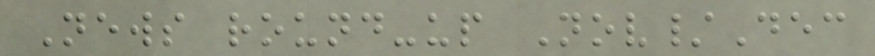News round-up Nov/Dec
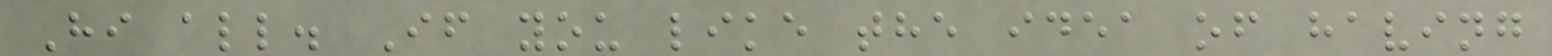Hi all. If you like the idea of having
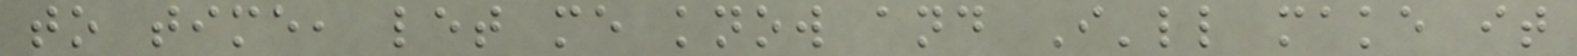to time, let me know and I'll make it
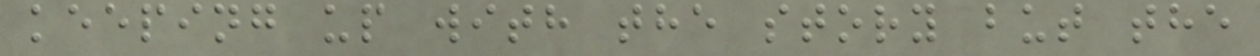keeping up with the story but the
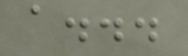a...
